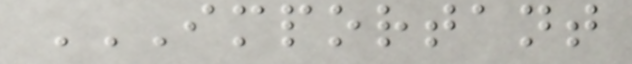IMPORTANT
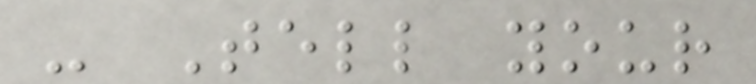- Tell your
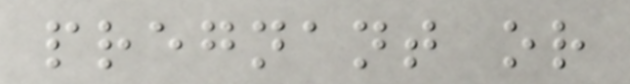pregnant or
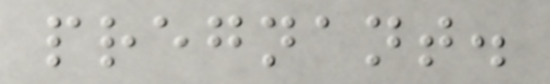pregnant.
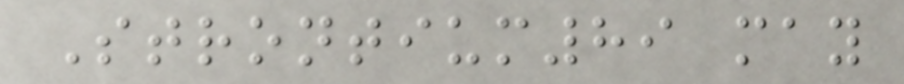Strontium89 may
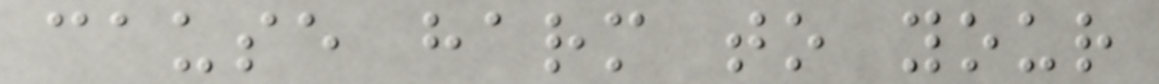cause harm to your
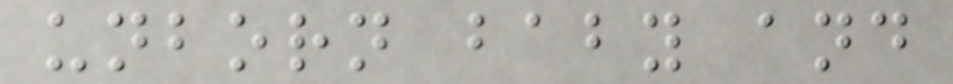unborn baby and
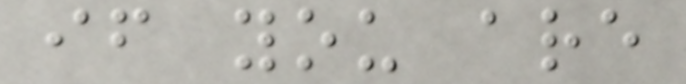if you are
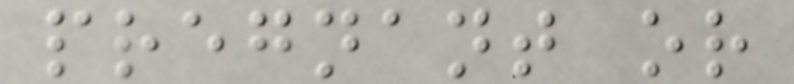pregnant or
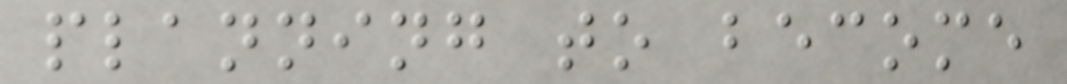planning to become
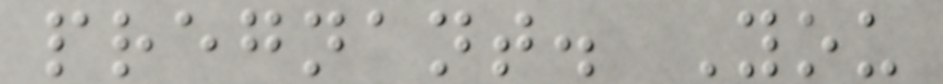pregnant. You
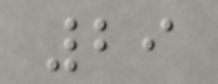29
